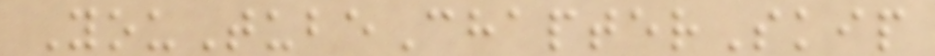YouTubeChapterSkip
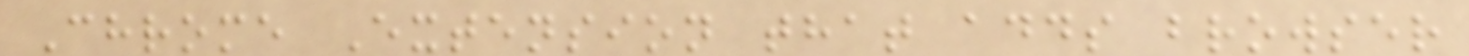Chrome Extension that adds browser
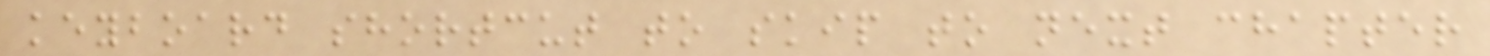keyboard shortcut to skip to next chapter
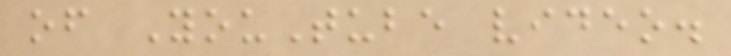of YouTube video.
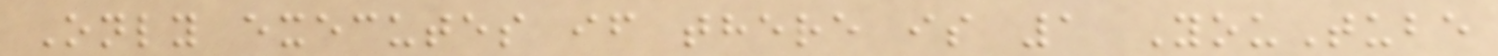Only executes if there is 1 YouTube
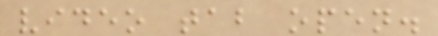video tab open.
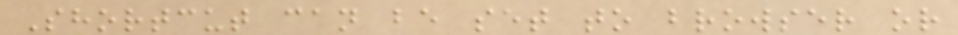Shortcut can be set to browser or
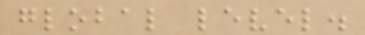global level.
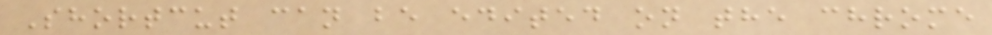Shortcut can be edited on the chrome
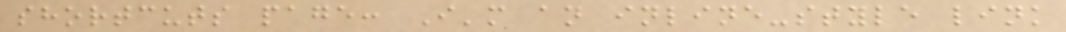shortcuts page: I'm an inline-style link
